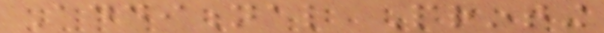Additional Printing
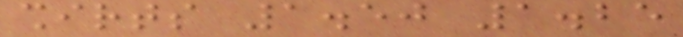shirts 1.50 1.25
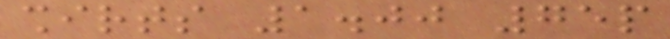shirts 1.00 75p
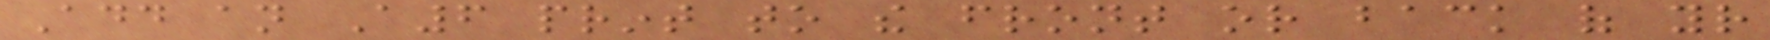Add an A6 print to the front or back of your
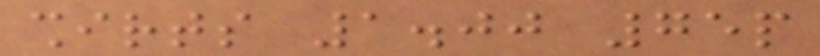shirts 1.00 75p
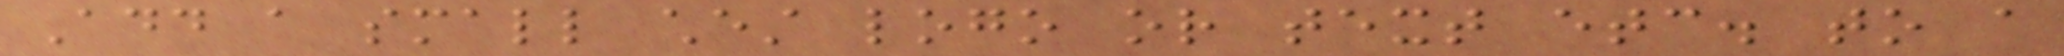Add a small chest logo or text etc. to a
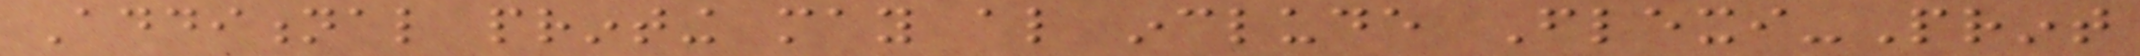Additional printing may also include Flexi-Print
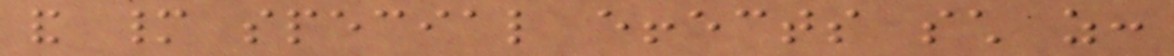and many special effects such as:
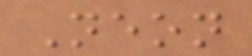Neon
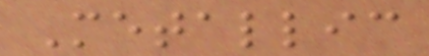Metallic
